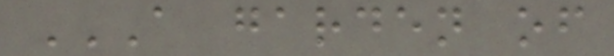A GARDEN OF
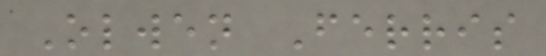Olwen Ferris
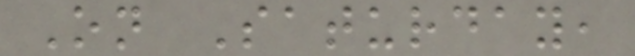On Saturday,
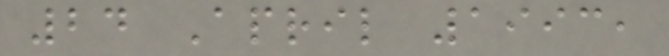24 April 1993,
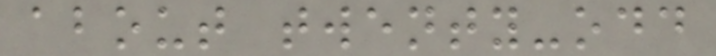about twenty-odd
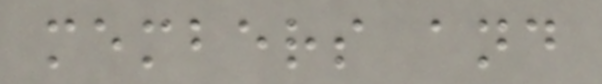members and
